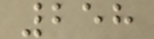258
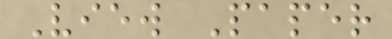View Paper
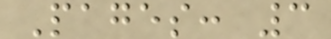Pages: 3
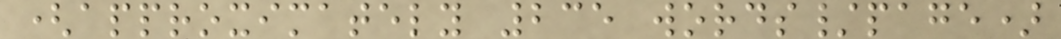(approximately 235 words/page)
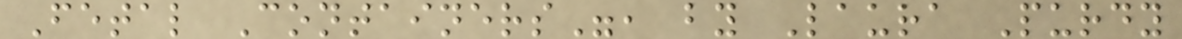Fetal Containers", by Laura Purdy
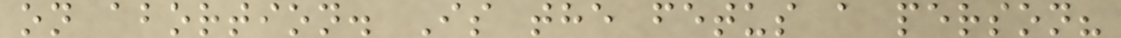on abortion. Is the fetus a person?
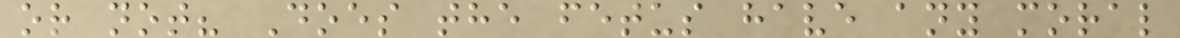or not? Does the fetus have any moral
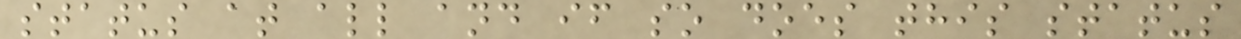status at all and if so does this status
